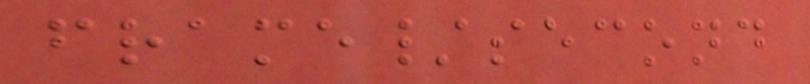frame/second
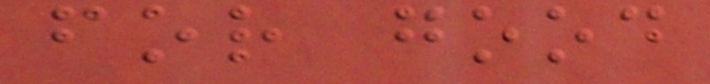for good
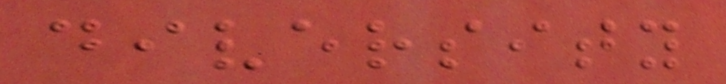diversity
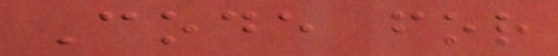Code for
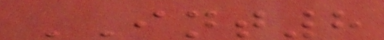INT8
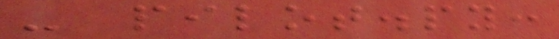- pilot.py:
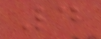4
